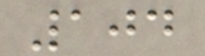104
